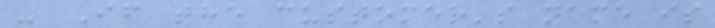- If the customer's name is
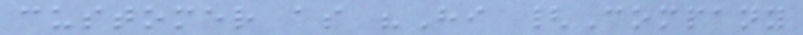customer as "Hi {Company
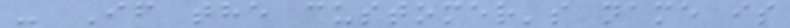- If the customer's name is
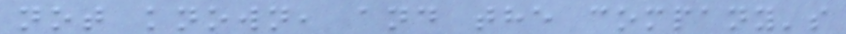not known, and the company's
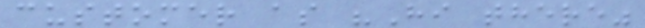customer as "Hi there"
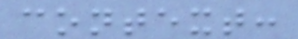context:
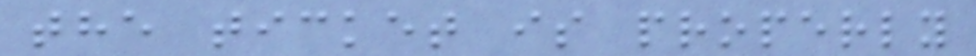the ticket is properly
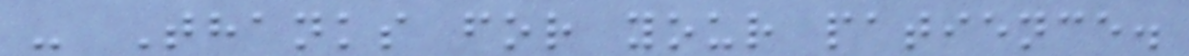- Thanks for your patience.
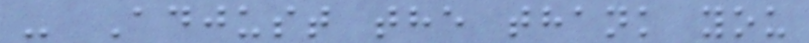- Adjust the thank you
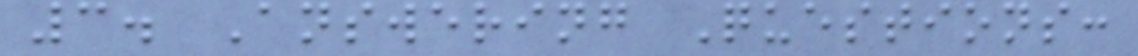3. Answering Questions:
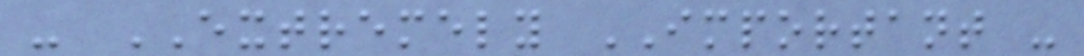- EXTREMELY IMPORTANT -
